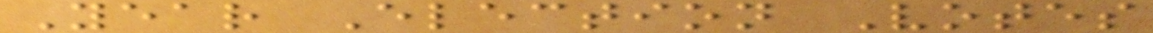Year Election Votes
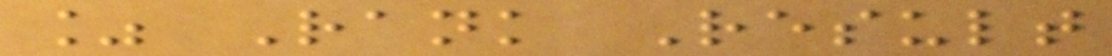% Rank Result
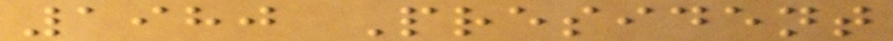1980 President
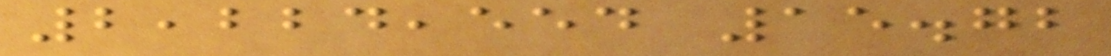2,224,554 15.72
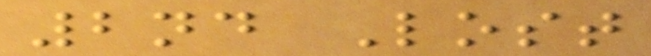2nd Lost
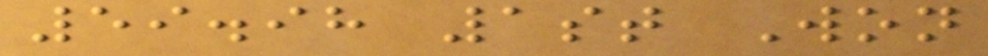59.98 1st Won
